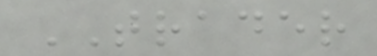TRADER
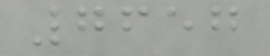7657
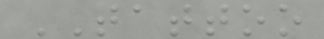TATTOO
